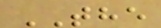THE
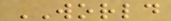WORLD
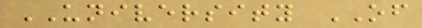UNIVERSITY OF
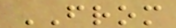FROM
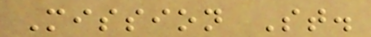Mission St.
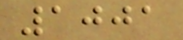1001
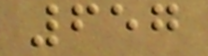657
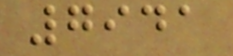7941
